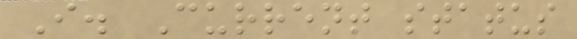I. Current status
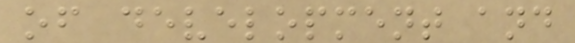of development and
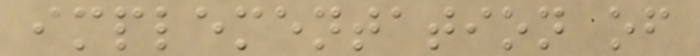implementation of
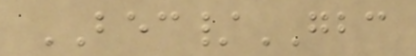BEC/GBC
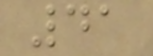41
